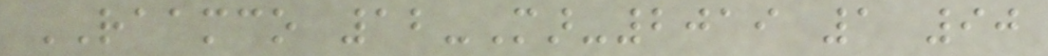RAAMCO 12-Mar-2019 1 90
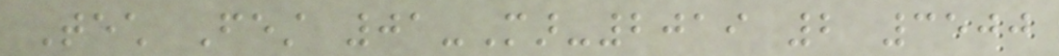Tech Fest 01-Mar-2019 2 3500
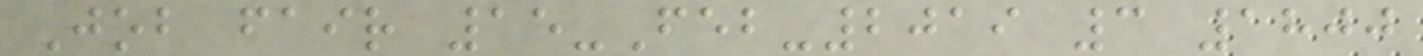Job fair 15-Feb-2019 3 1800
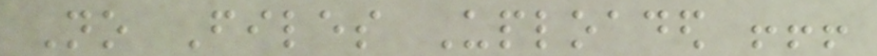No Files Uploaded !!!
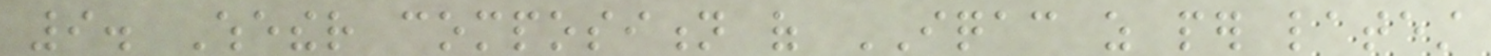9. Whether composition of IQAC as per latest
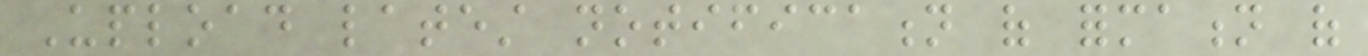Upload latest notification of formation of
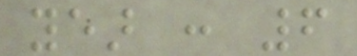year : 6
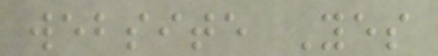website Yes
